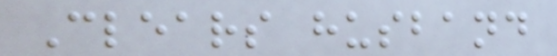Clears husband
